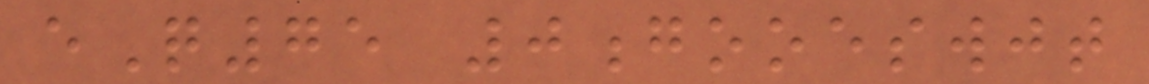eQ75 0gooeswjt
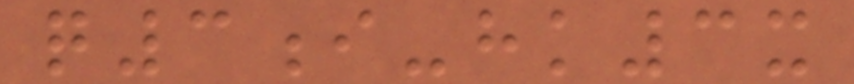q3i-hk3x
